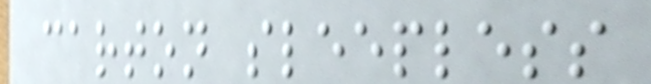carton sleepless
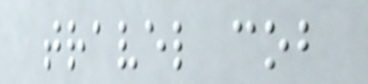travel cob
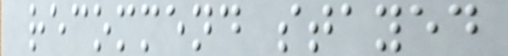recommend stayed
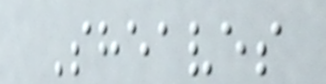Sheaves
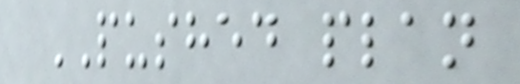PUSHED plan
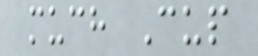much Cup
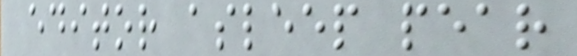editor asleep pear
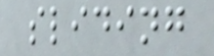sliding
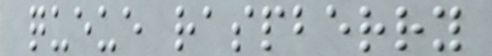queue raspberry
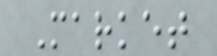Market
